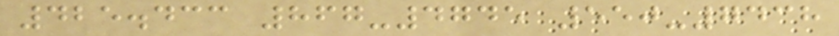425.433 867-4745 550-7438
